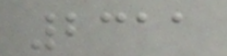2311
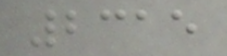2315
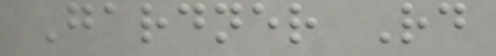Gardner Rd
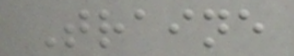Traine
